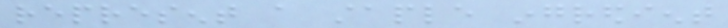represent a staple ingredient
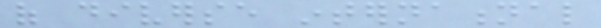of diverse international
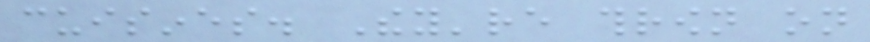cuisines. They're thrown on
